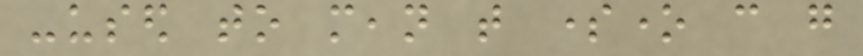-used to mean that someone can go
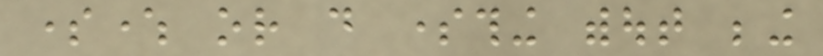somewhere or do something without being
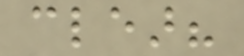clear?
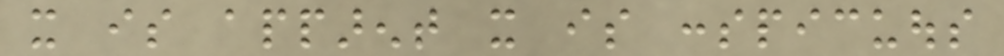it is apparent it is conspicuous
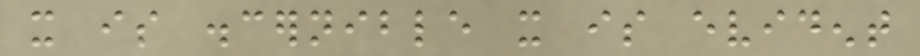it is discernible it is evident
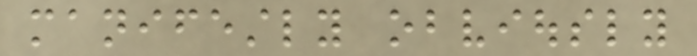manifestly obviously
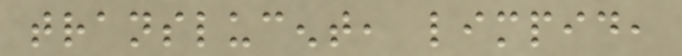translucent, limpid,
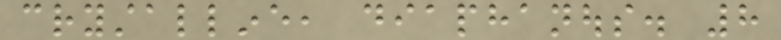crystalline, diaphanous. 8
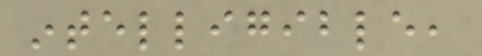intelligible,
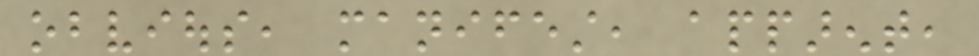obvious, manifest, apparent,
